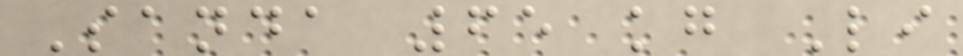Sanda 65 kg Li
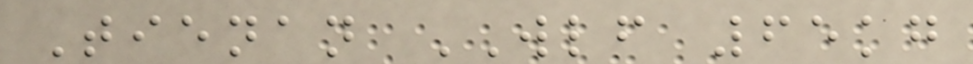Tienan WLF 65kg
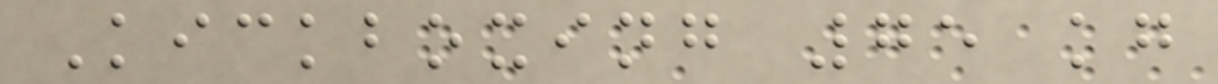Kickboxing 75 kg
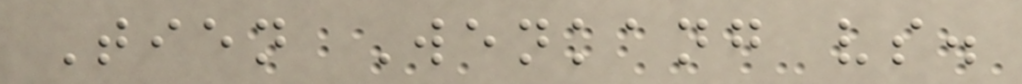Tien Wenkang vs.
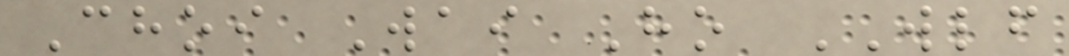Choi Wai Ho WLF
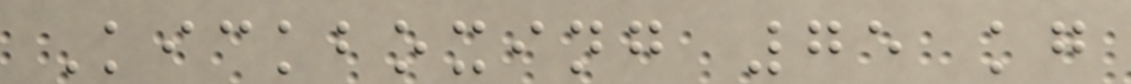Kickboxing 75 kg
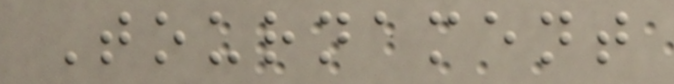Tournament
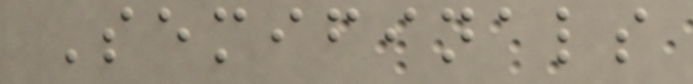Semifinals
